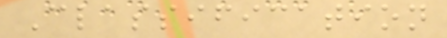Classification
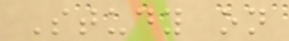Study on
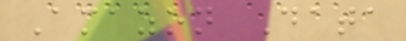Amazon Data
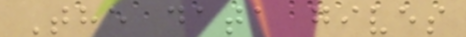The data gives
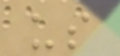us
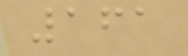161
